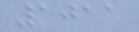1011
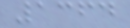1364
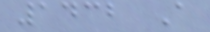1432 A
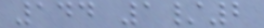144 1/2
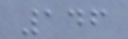146
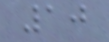10
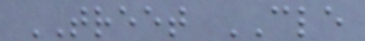TREET CLE
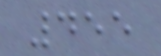455
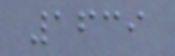1639
